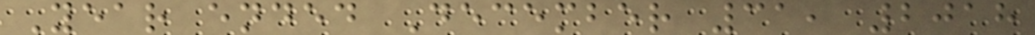Year ended December 31, 2018
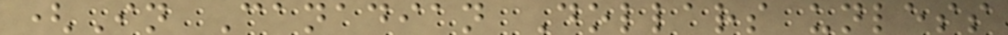(In Canadian Dollars unless
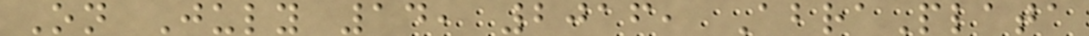On July 14, 2016, AbraPlata
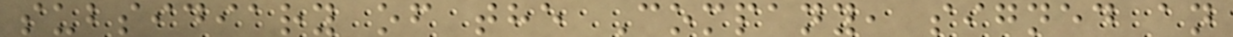subsidiary of the Company, signed an
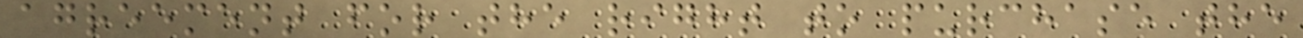agreement for the right to purchase the
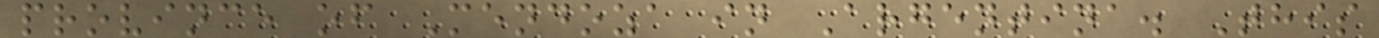province of Mendoza in Argentina. This
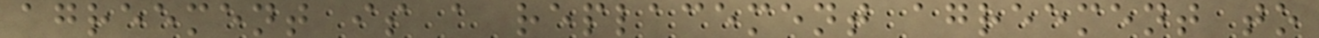agreement is a replacement agreement to
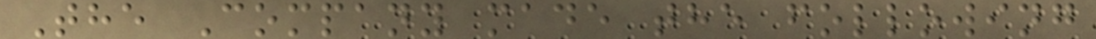The Company made the following
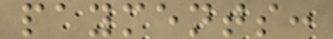payments:
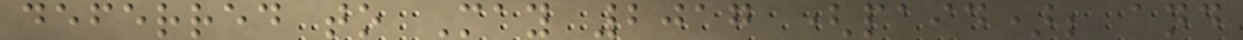deferred to May 2017 (paid); and
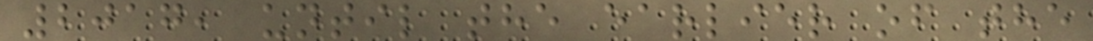2017, until the earlier of the
